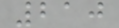210
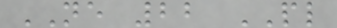NE 22 PL
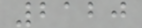2120
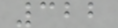322
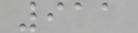911
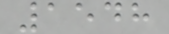1548
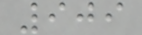909
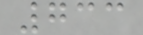733
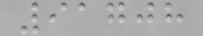91708
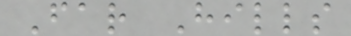Far Hills
